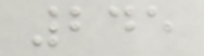245
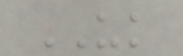UK
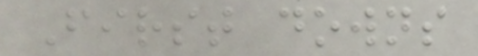First downs
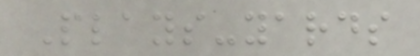Plays-yards
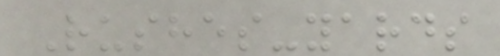Rushes-yards
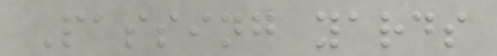Passing yards
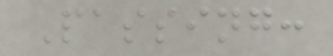Passing:
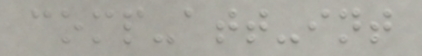comp-att-int
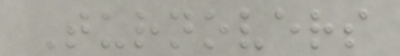Turnovers
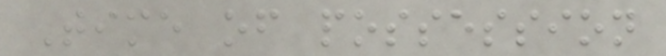Time of possession
